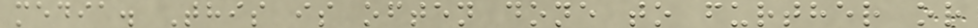media. This is often done to further or
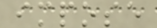impose
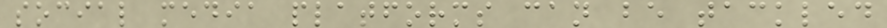social media platforms can be tackled
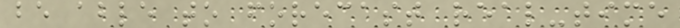be able to forecast real-time
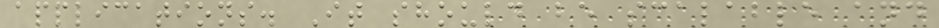applications. It should be scalable and
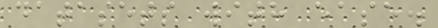datasets with ease.
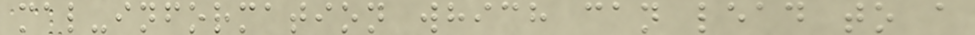mal-information which can lead to a
